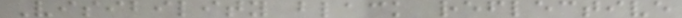Visibility black reflective
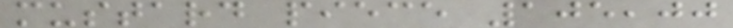mustard piece 105,00
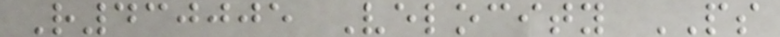R430005 Velocity PS
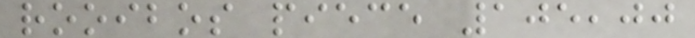rooibos piece 105,00
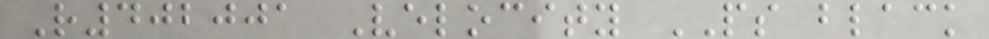R402001 Velocity PS black
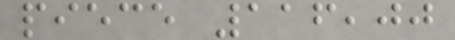piece 116,00
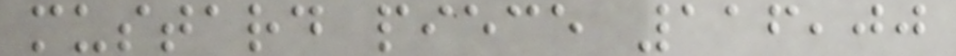mustard piece 116,00
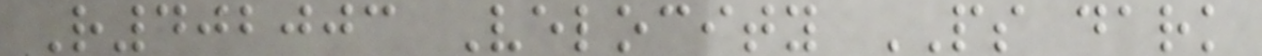R402003 Velocity PS dark
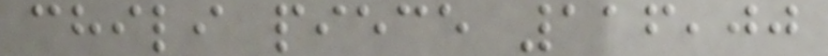chili piece 116,00
